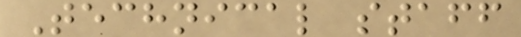Technical staff
